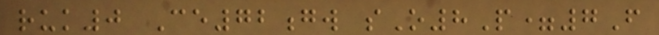ruk0 Ce72gw sO8P=7F
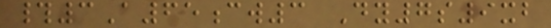#3A65cw3 Dy7s9xb
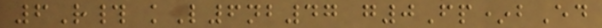6R# kL6nb47 g0Fp*bEd
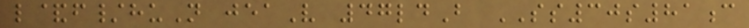l&f/huN jeaV 47ldB SS30s81c
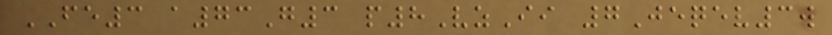FE3 a73G3 p8VzIi 7Jeqev3w
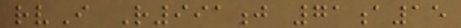rvI R991j 71a15
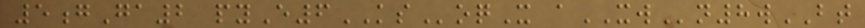5gGa2 pyE6KSoqX aXWn8wBT
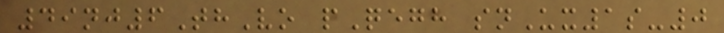49nj6ThVo pQegh snUx1s-0
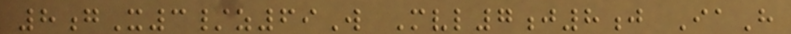8gX3/z69W Mvl7j8j IaH
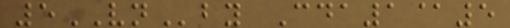5VNby Cda1@5
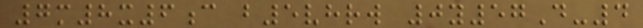7m8x6c b5vhrw 0y57D-4
